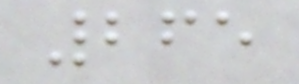265
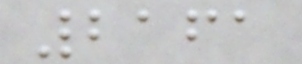2161
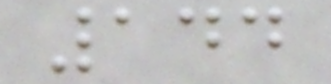144
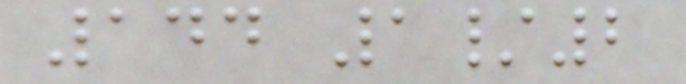144 1/2
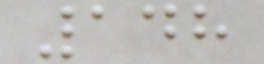148
